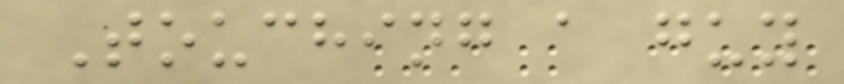Touching a guy
